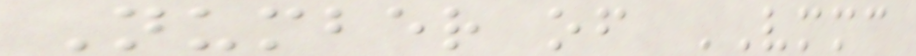Number of VMMC
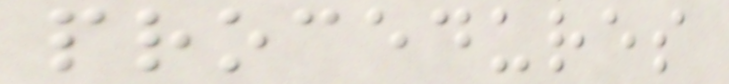procedures
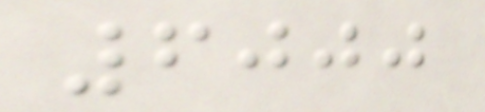6000
